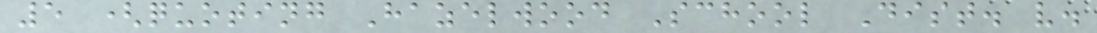5 (quoting Hazelwood School Dist. v.
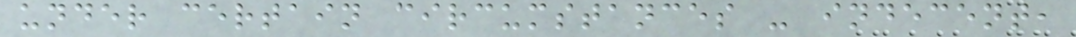under certain circumstances - indecent,
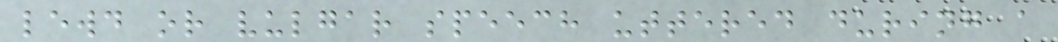lewd or vulgar speech uttered during a
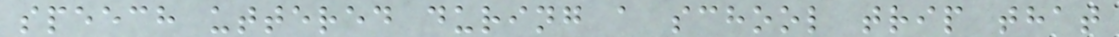speech uttered during a school trip that
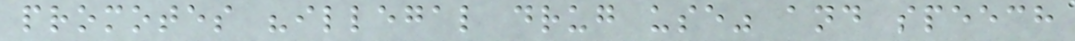promotes "illegal drug use" and speech
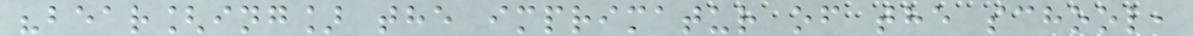"bear[ing] the imprimatur of the school,
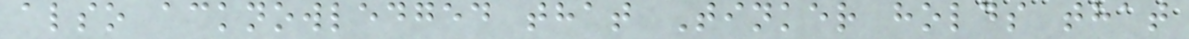also acknowledged that Tinker holds that
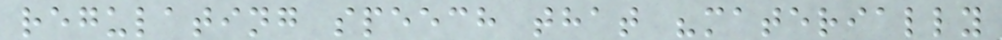regulating speech that "materially
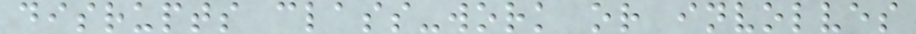disrupts class-work or involves
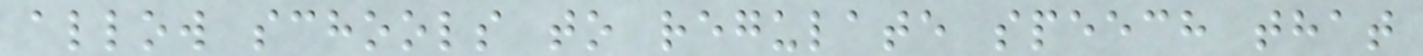allow schools to regulate speech that
